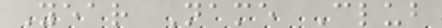Year Name Club
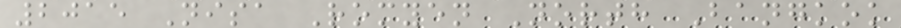2015 Nisa Romyen North Bangkok
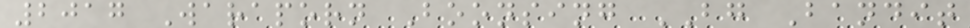2017 Waraporn Boonsing BG Bandit
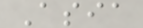Asia
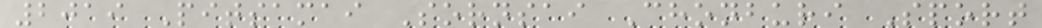2019 Pitsamai Sornsai Chonburi Sport
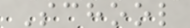School
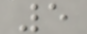5
